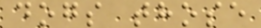dogs those
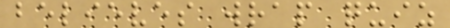believes wrap quiz
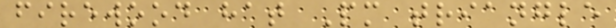firewood hat Pm triangle
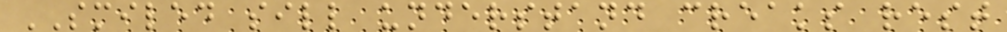SMILED sill understand creaks rest
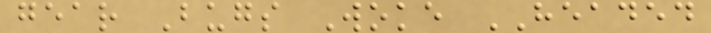gear Bugs Woke HEADED
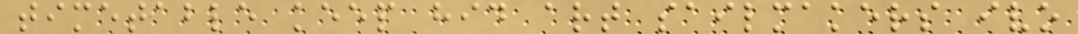timetable keep hid art sailmakers ivo
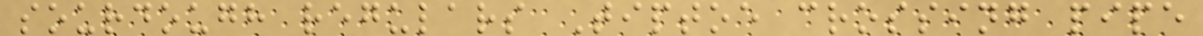sourdough regulars Tiptoe crossing pipe
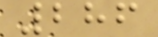286
